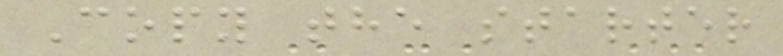Copy the starter
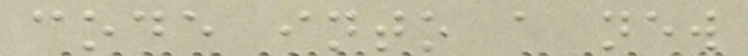code into a new
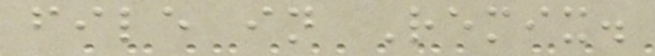file in Remix.
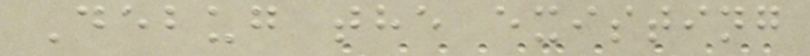Debug the existing
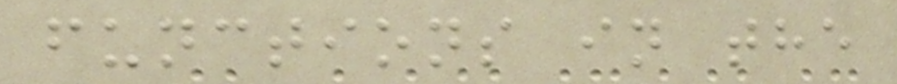functions in the
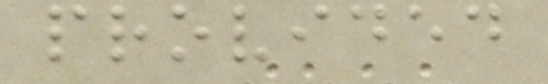provided
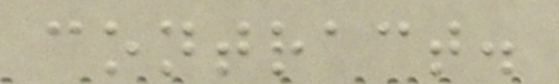contract.
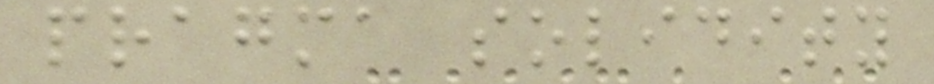pragma solidity
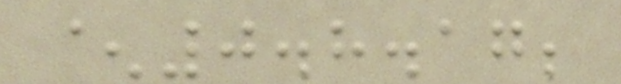^0.8.17;
